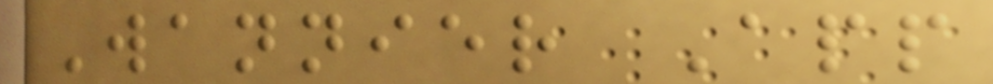Wannier App
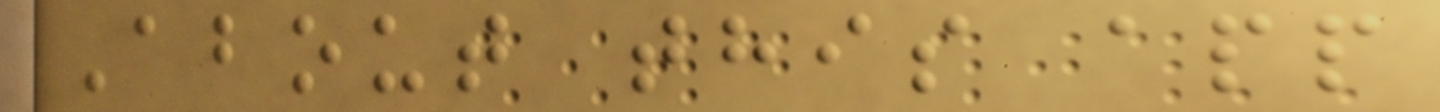About this app
